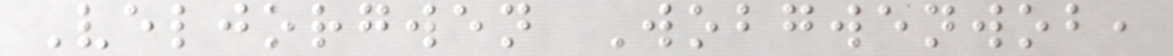Veljorgwen Wobgwenwob,
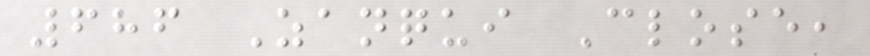686 Zanqui Close,
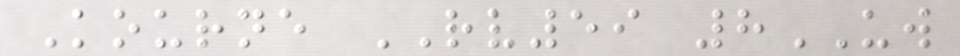Kourne RV59 8UW
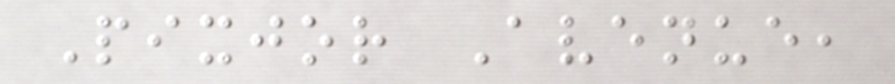Pixjor Avenue,
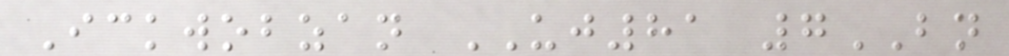Ickwobzan UJ81 7BN
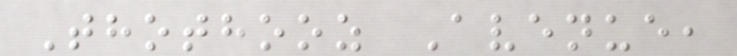Thothooz Avenue,
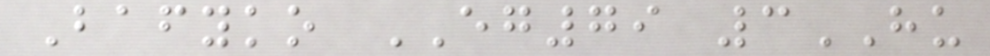Bafyko EG79 3HU
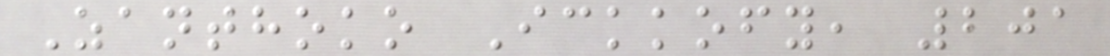Zanthoko Ickkofy, 201
